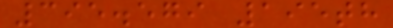395.579 195th
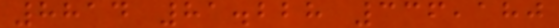8814 81.228 336,180
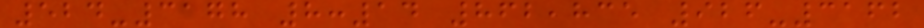524-3178 8:14 862,835 926-3162
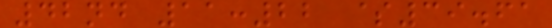42nd 11:22 $39.61
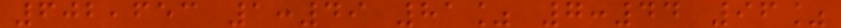602,653 1:49 81% 7:44 96%
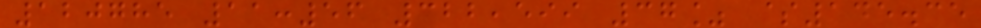120785 11:56 322,599 37% $145.35
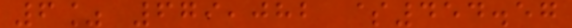6% 679,082 $454.57
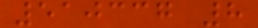510337 8
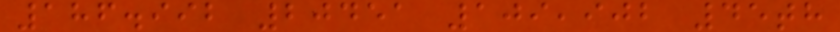186.992 20451 109,902 45th
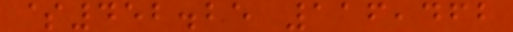$452.25 116,462
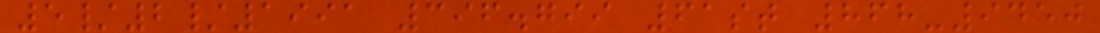5/2/1991 396.799 61st 868-9450
